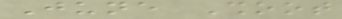June Shoot
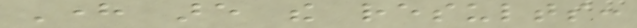Here are the results:
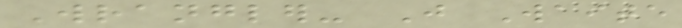Wrangler- Just Waite
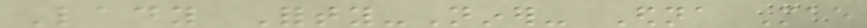Lady Forty-Niner- Edna Mae
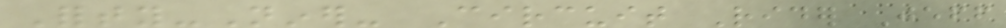Forty-Niner- Circuit Rider Jeff
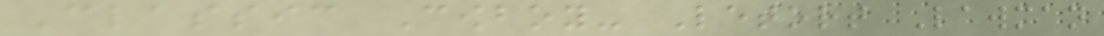Classic Cowboy- Letort Lawman
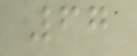67
